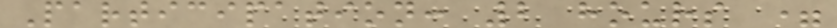Participation: 2 hours =
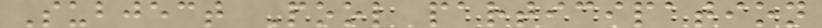Subject Pool participation
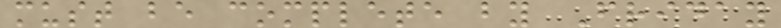must be complete by Friday
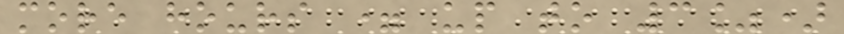more hours = up to 3%)
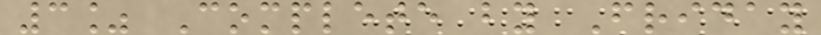3% Complete by Friday
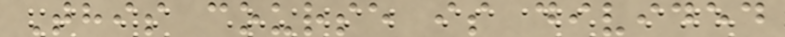This course is divided
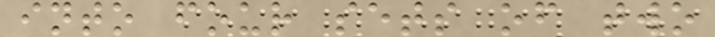into four sets of two
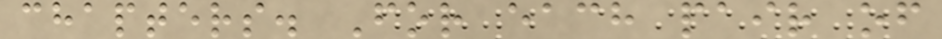chapters. For each pair of
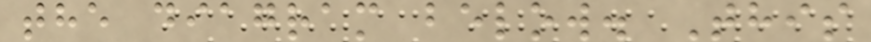the diagram below. This
